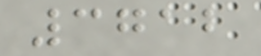3712
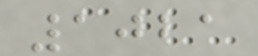1021
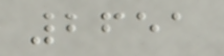2651
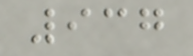937
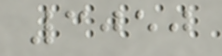3050
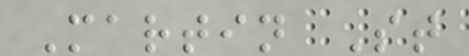Martin St
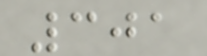301
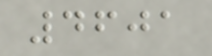4601
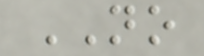NO
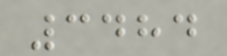3484
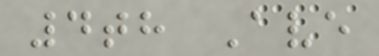4th Ave
